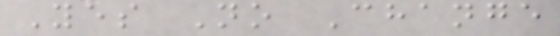Yes No Change
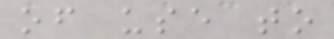of use to
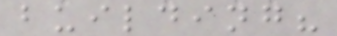building?
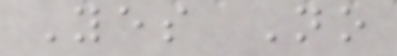Yes No
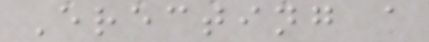Erecting a
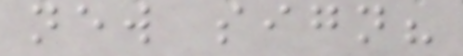new sign?
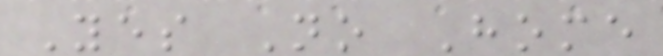Yes No Home
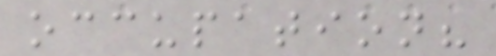occupation?
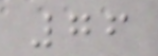76
